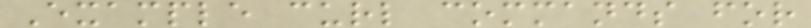Example curl commands for
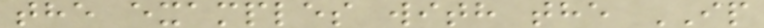the examples with the IP
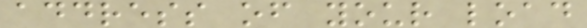address of your load
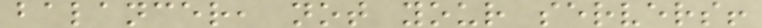balancer, not your servers!
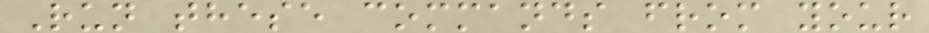Run these commands from your
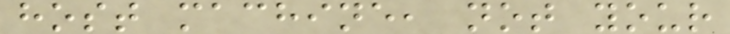host machine, not your
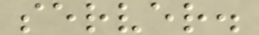server.
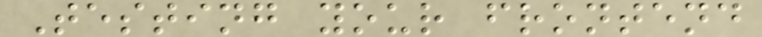Testing your frontend
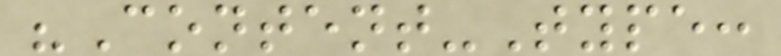"Content-Type:
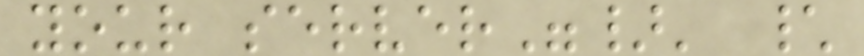your server"}' \
